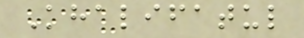Khalifatul
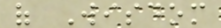of Wisdom
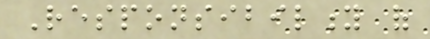Responsibility of
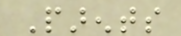Parents
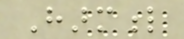Harmful
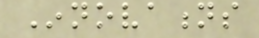Innovations
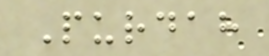Purdah
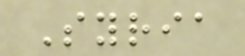Syria
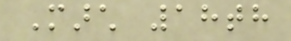March 18th
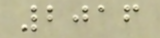2016
